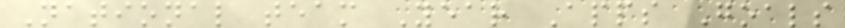National team Year Apps Goals
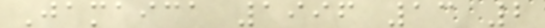Jamaica 1996 13 2
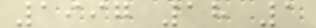1997 18 1
